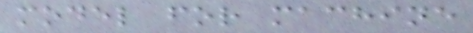model for machine
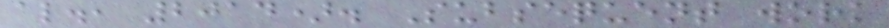al., 2014). Subsequent work
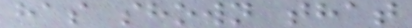has shown that
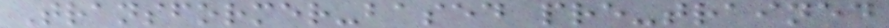Transformer-based pre-trained
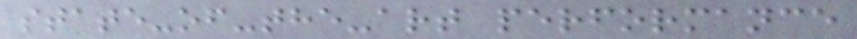state-of-the-art performance
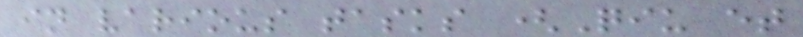in various tasks (Qiu et
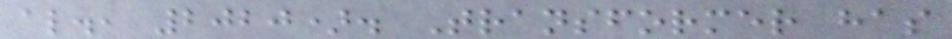al., 2020). Transformer has
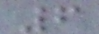6
